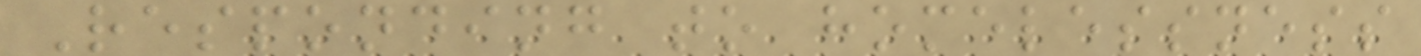Responding to homelessness
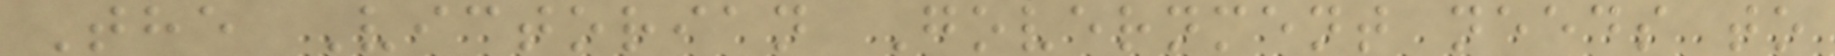The Victorian Government needs to
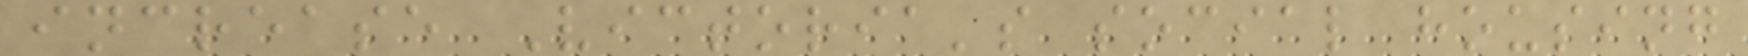increase Victoria's social housing
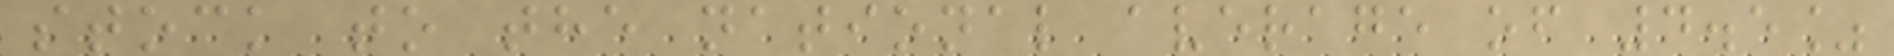stock to the national average of 4.5%
